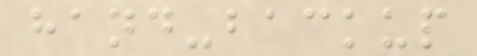hand-backup
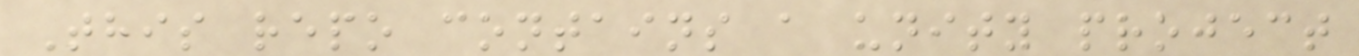This repo contains a unity project
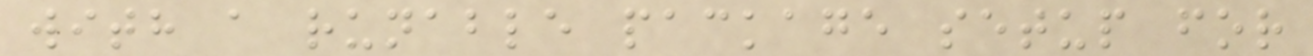with a runable package setup for
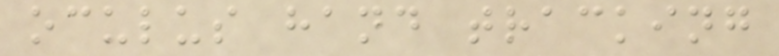oculus hand tracking
